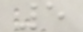5
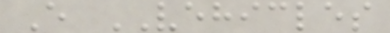E VEHICLES
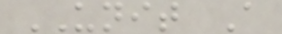UNIT A
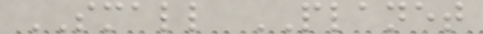SMALL PLANET
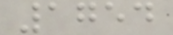1754
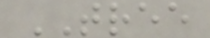TREE
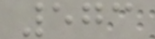573
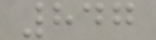847
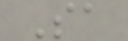Sa
